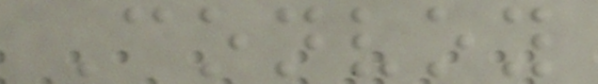Convoy
